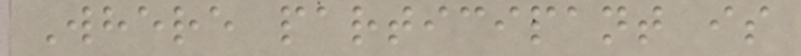Where participant is
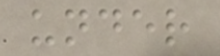under
